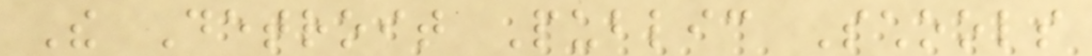The Detroit Public Schools
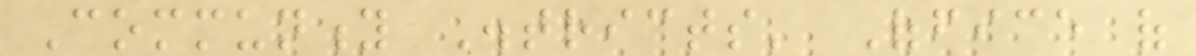Community Districts' Office of
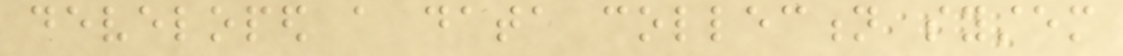developed a data collection system
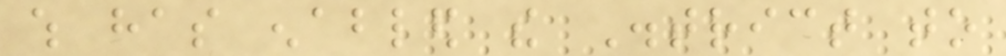which has enabled the District to
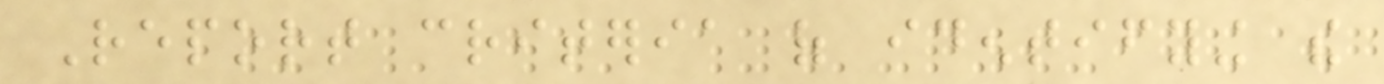Report criteria of identifying the
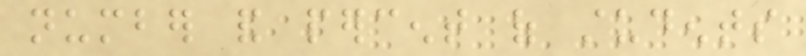number and percent of students
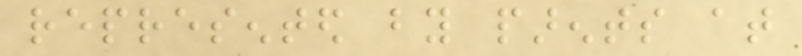represented by parents at
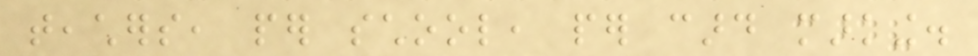teachers, per school, per card marking.
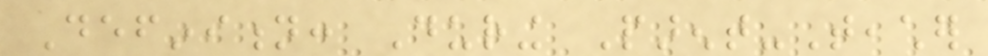Definition: During Parent-Teacher
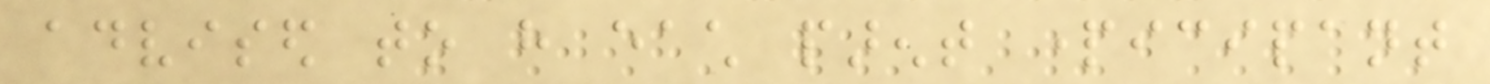advised to have each parent participant
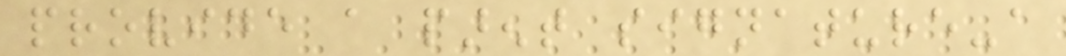provide a parent signature-a
